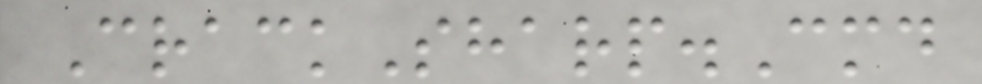CrackSharp.Cmd
